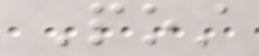Post
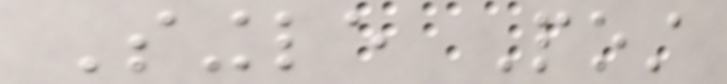Single Post
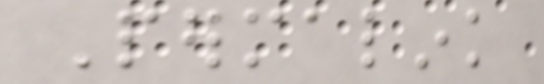Permalink
